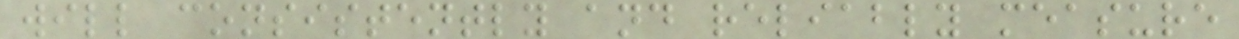will consistently and reliably measure
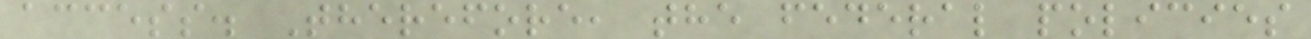access. Therefore, the federal policies
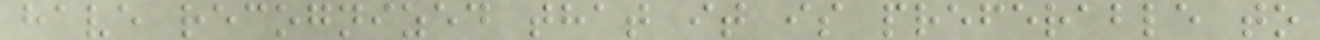have recognized that it is preferable to
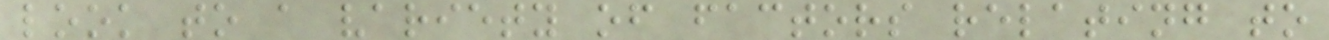look to a variety of factors relating to
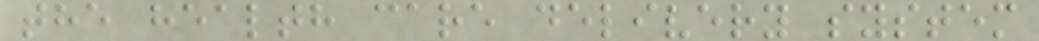the health care delivery system
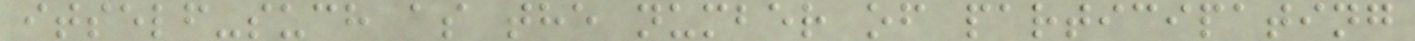itself-such as the number of participating
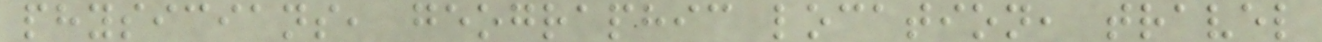physicians, geographic location, travel
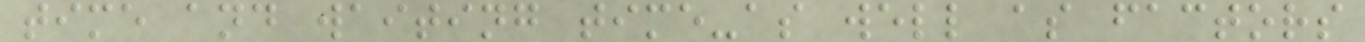time and waiting time-as well as factors
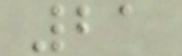21
